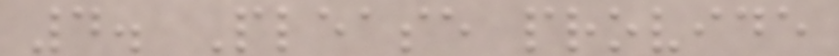4. Please provide
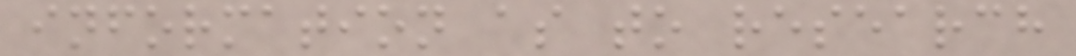information as to research
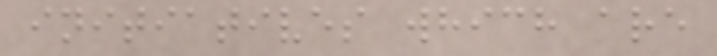initiatives which are
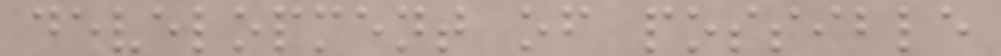development of possible
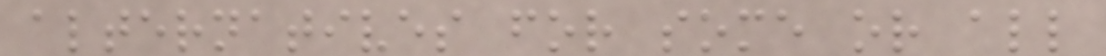alternatives for some or all
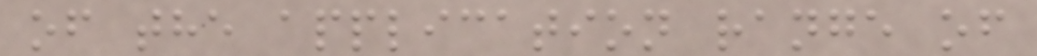of the application range of
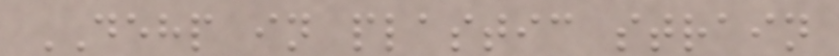DEHP in plastic strain
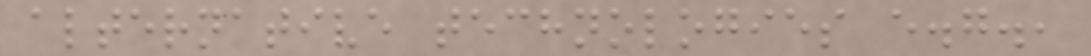alternative technologies e.g.,
